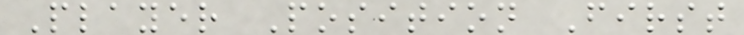Player Position First
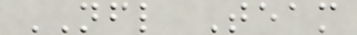NFL Team
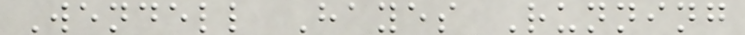Wendell Hayes Running
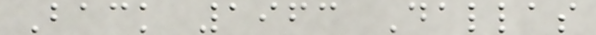Back 1963 Dallas
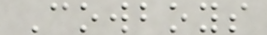Cowboys
